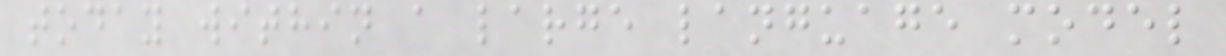today within a large language model
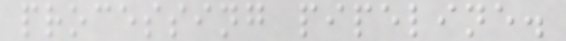processing pipeline.
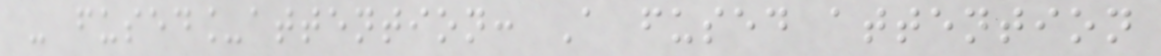- fused_attention: A fused attention
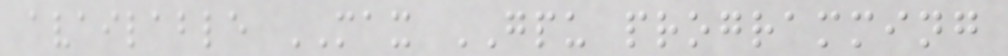available MAX GPU programming
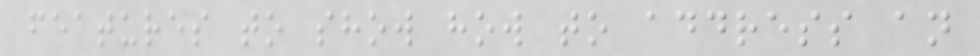features to show how to address an
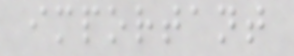important
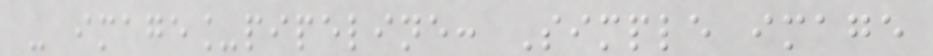- image_pipeline: Simple image
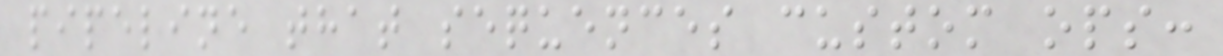pipeline that sequences custom ops:
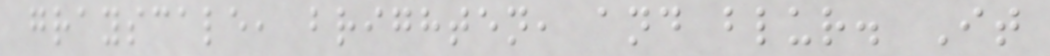grayscale, brighten, and blur. It
